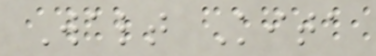Walt Kita
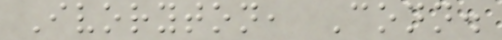Ivoryton, Conn.
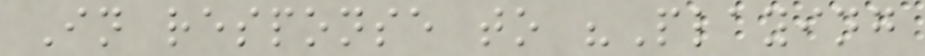In response to "Playing
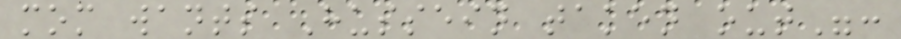mom wants Hussein taken out":
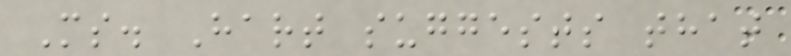Ms. Hart suggests that
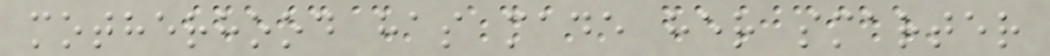motherhood has made her smarter
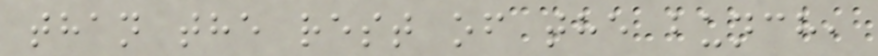than the rest of the bunch,
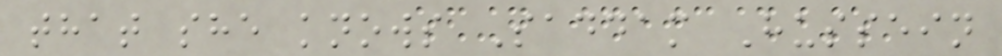that she knows Saddam Hussein
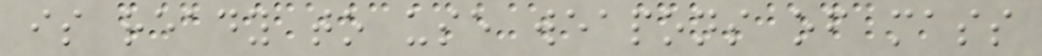is ready to use weapons of mass
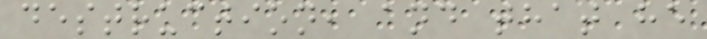destruction, and that he
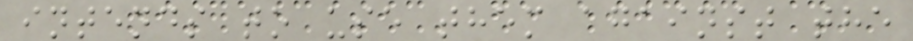intends to use them against the
